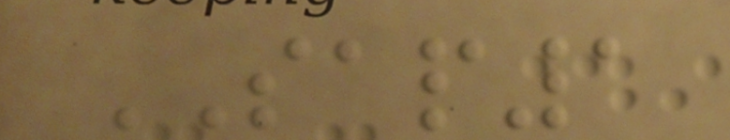SAP1
